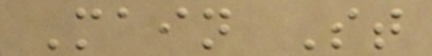Main St
